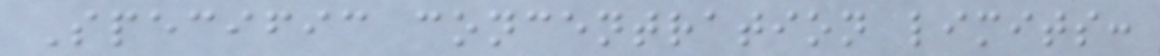Specific concentration limits:
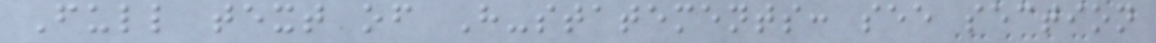Full text of H-statements: see section
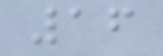16
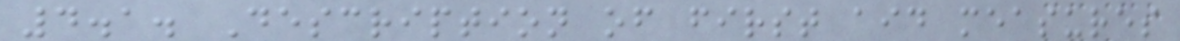4.1. Description of first aid measures
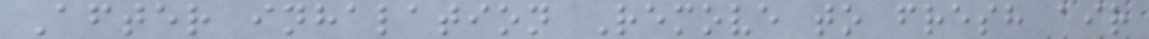After inhalation Remove to fresh air
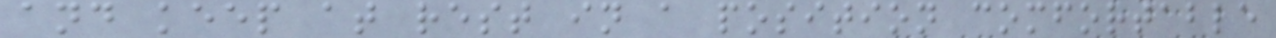and keep at rest in a position comfortable
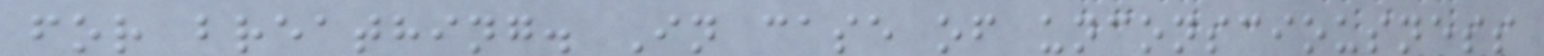for breathing. In case of unconsciousness
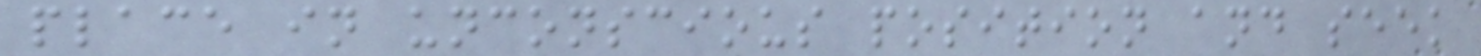place in unconscious position and seek
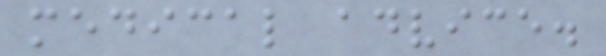medical advice.
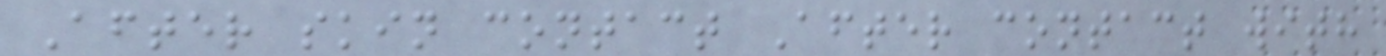After skin contact After contact with
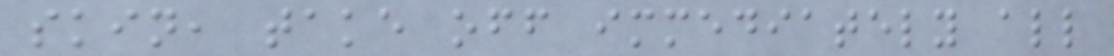skin, take off immediately all
